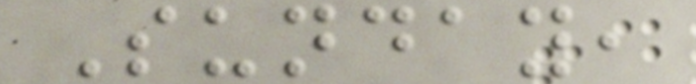Sunday,
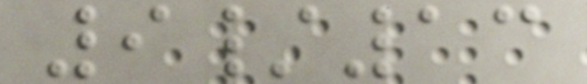9/13
